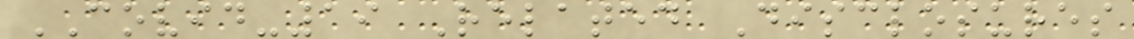COVID-19 Related Disclosures
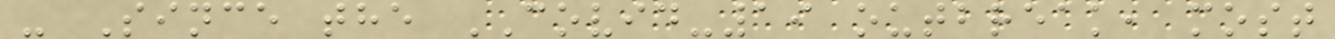- Since the COVID-19 outbreak, most
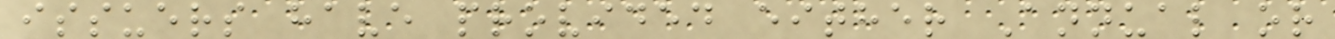issuers have provided either Annual or
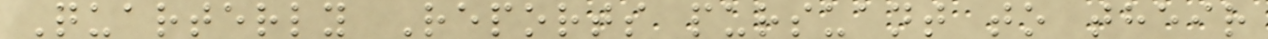Quarterly Reports pursuant to their
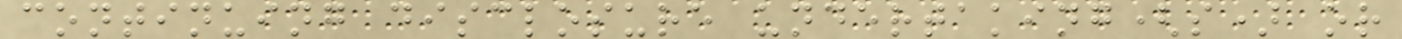continuing disclosure undertaking(s) or
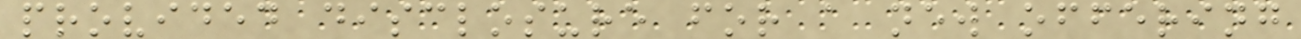provided disclosure for a new offering
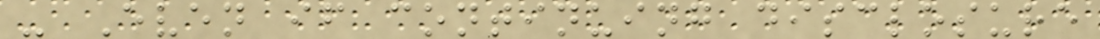- Even if continuing disclosure
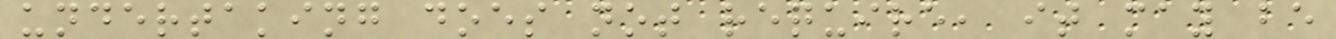undertaking does not require, it may be
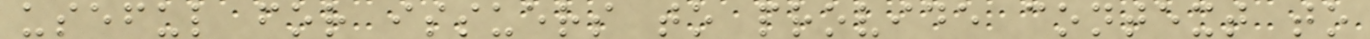useful for issuers to provide context to
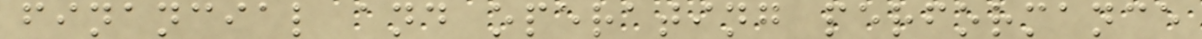financial and operating performance
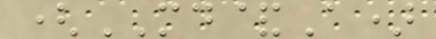(MD&A)
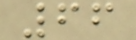66
